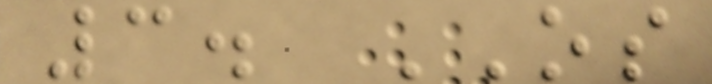3. OS
